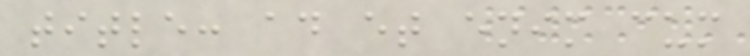title: ad et enim cum
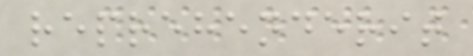reprehenderit
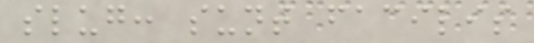slug: sunt facilis
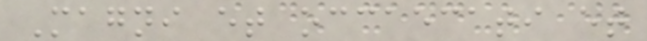Magni et occaecati et
